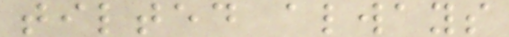tilted always
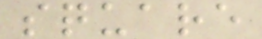square
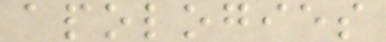apologies
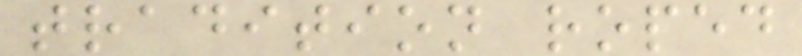tradition roped
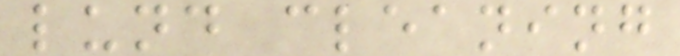lund cleaning
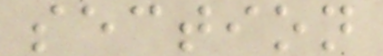section
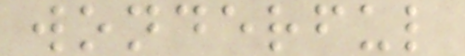wonderful
